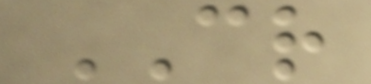CR
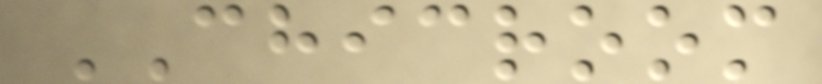CHICROOM
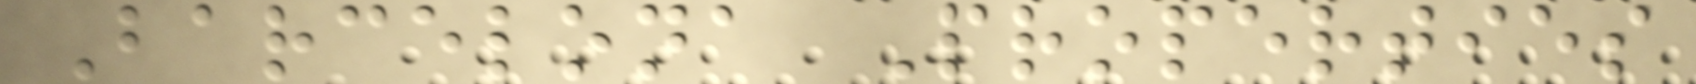Barcelona Properties
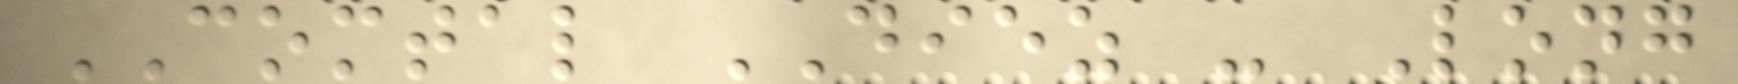COMTAL DIEZ - Long
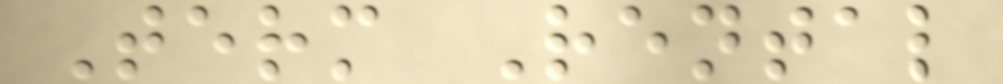Term Rental
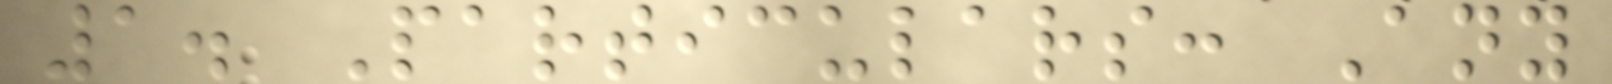1. Particulars: Any
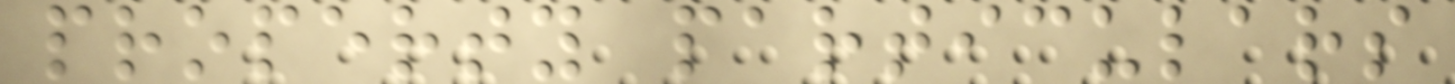property particulars
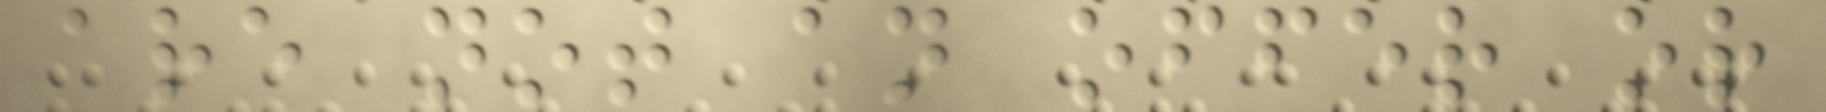are not an offer or
